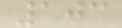103
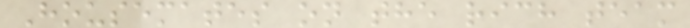Housemates on the rich team
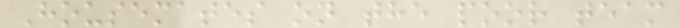Housemates on the poor team
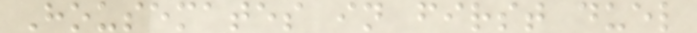Housemates in first duel
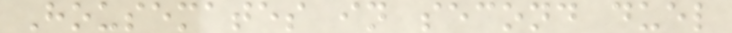Housemates in second duel
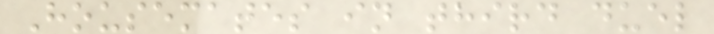Housemates in third duel
